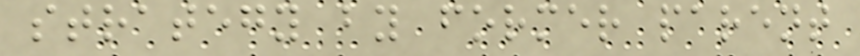strategy by former parent
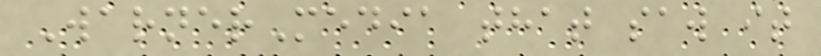WarnerMedia that saw it
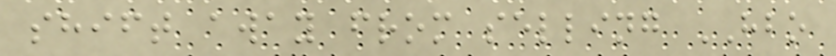shift away from selling HBO
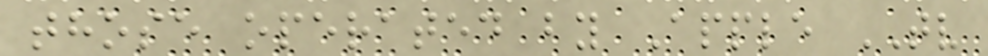those operated by Apple TV
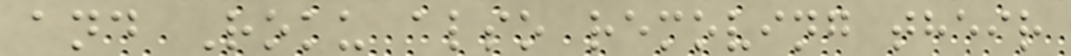and Roku also removing their
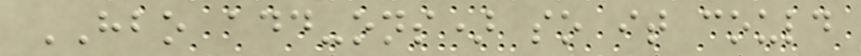HBO add-ons) so it could
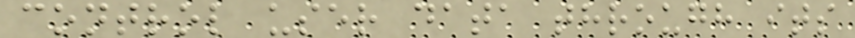control user data through its
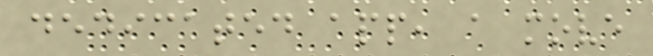dedicated app, a move
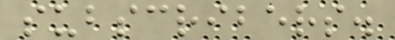subscribers.
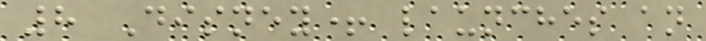8 Disney+ launches an
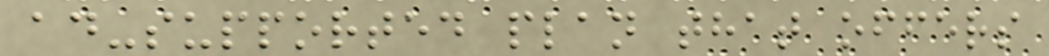ad-supported plan that offers
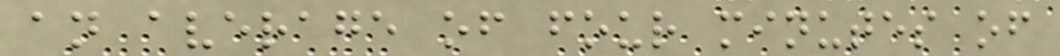an average of four minutes of
